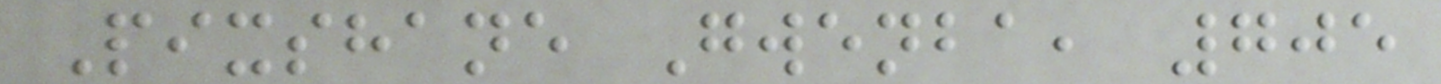Pixshane Gwenba, 705
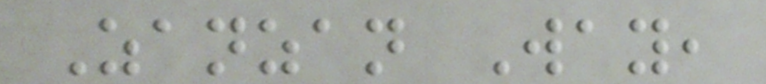Zanzan Way,
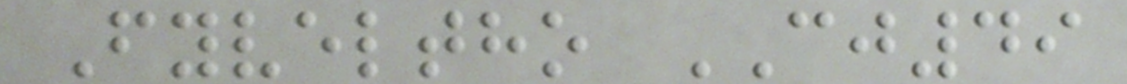Fyveltho CJ49
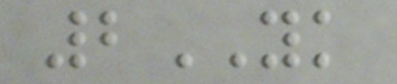2YK
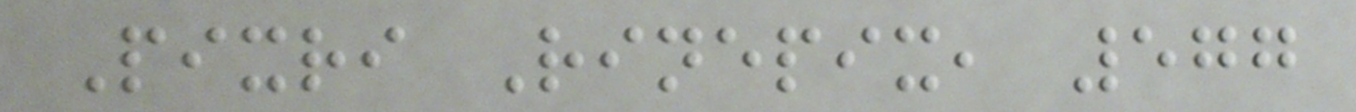Pixri Rinepix, 577
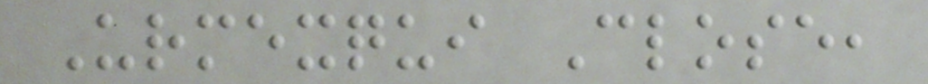Urmexqui Close,
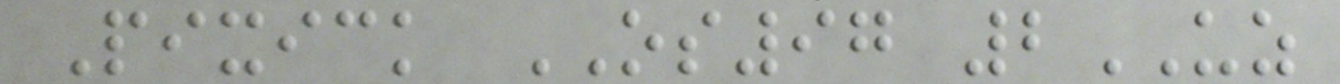Pixick OS97 2UZ
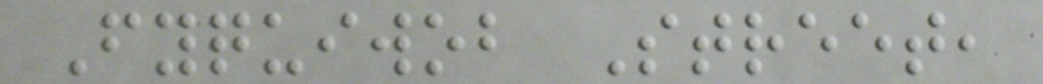Fyquiwob Street,
